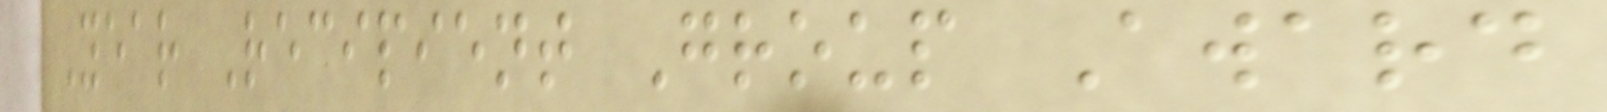Year Recipient Group Award
